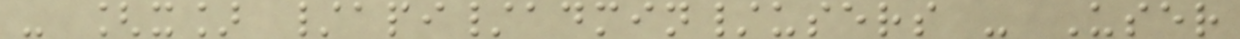- [x] /api/admin/users - User
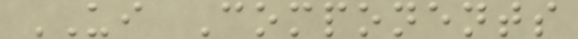UI Components
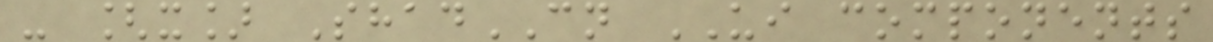- [x] ShadCN UI components
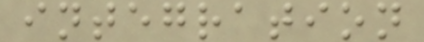integration
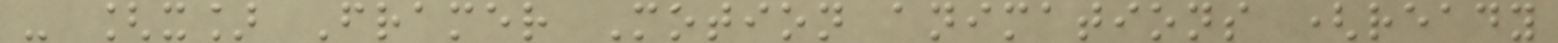- [x] Framer Motion animations (ready
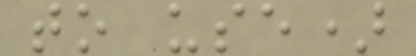to use)
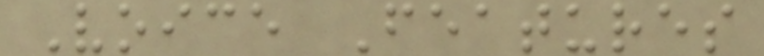Voice Features
